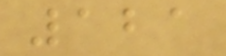121
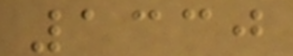1330
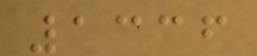1336
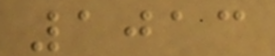1013
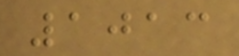1013
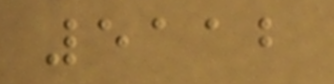5112
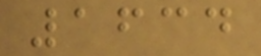1634
